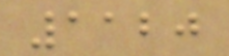1120
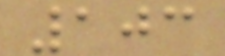103
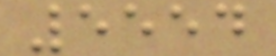5554
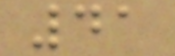41
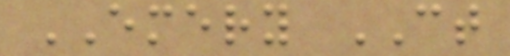EMERY CT
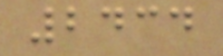2434
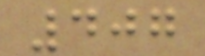407
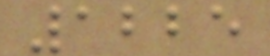1225
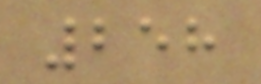258
